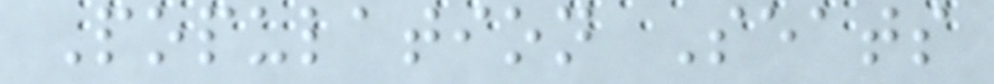Population Seats
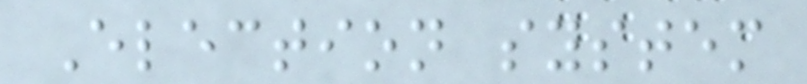Election system
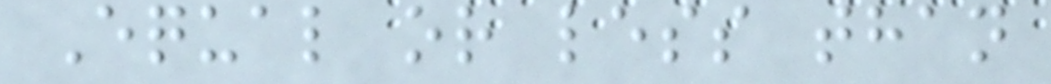Equal or less than
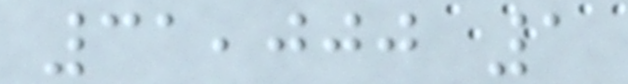31,000 1
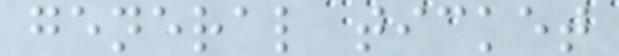general ticket
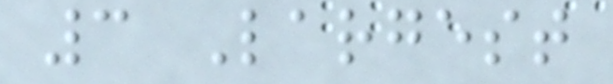3 Largest
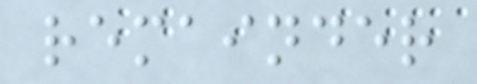remainder
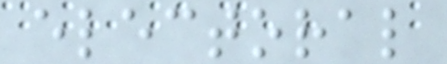electoral
